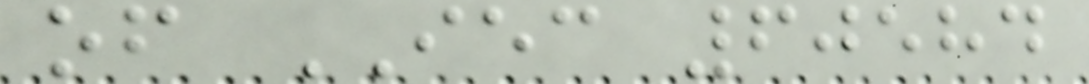of IEC 60584
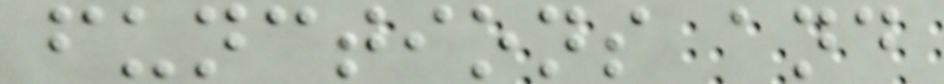functions and
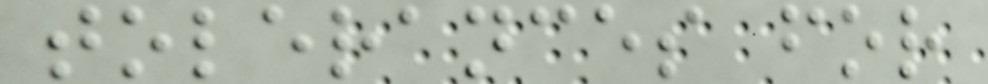tolerances for
